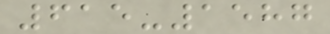615-1587
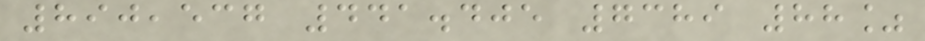890,537 441.405 7389 88%
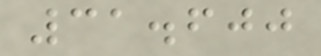31.600
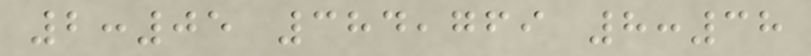2:05 384,769 8:38
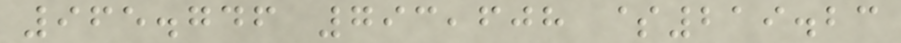965.746 793,608 $219.23
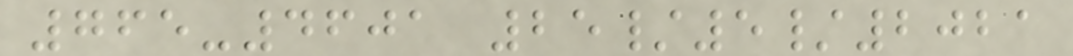765-4601 25/5/2021
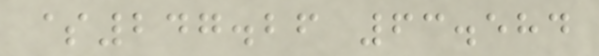$247.26 63.584
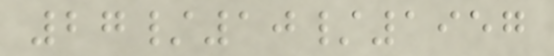27/10/1957
